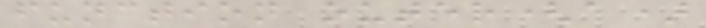function outer(a)
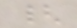{
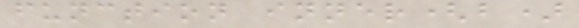function inner(b)
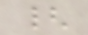{
